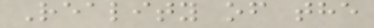Reality of the
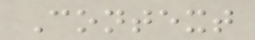Context
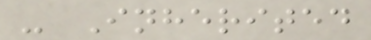- Inherited
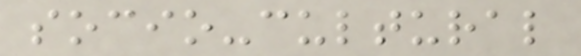socio-cultural
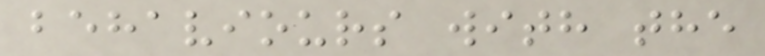behaviours with the
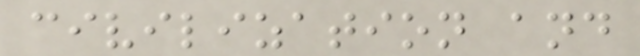civilization and
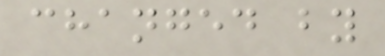changed by
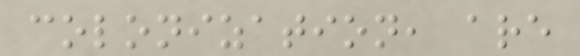colonization, are
